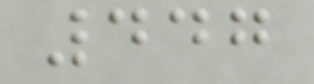447
